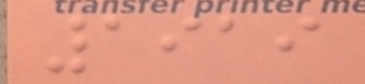1919
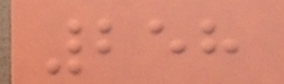258
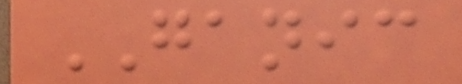GANIC
